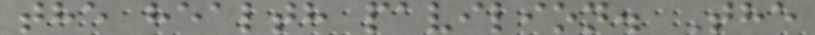the health pavilion. The
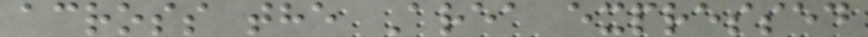across the Area expressed
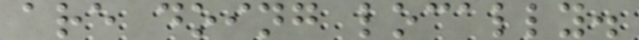are doing locally.
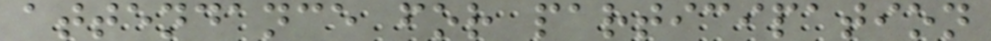attendance for participation
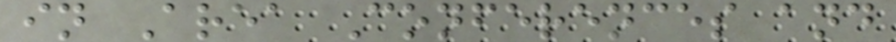in Area Conferences and
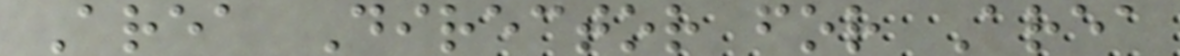Area Director for Area
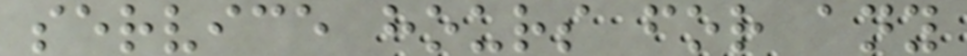service hours for any
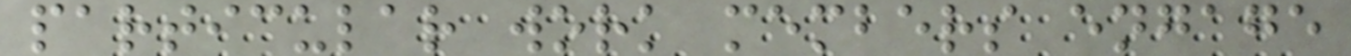particular work members engage
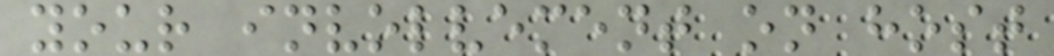your involvement on host
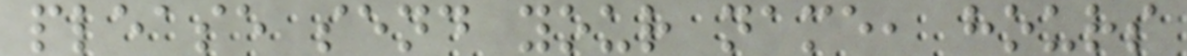please send your name, hours
